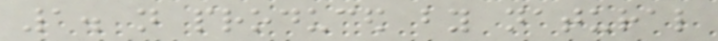1. not produced by natural
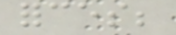forces;
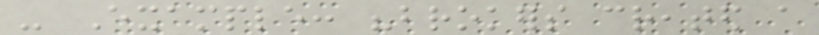- Example: "brokers created a
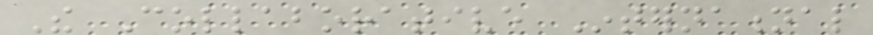The Collaborative International
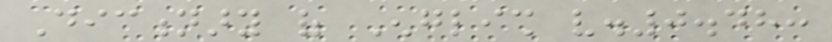Dictionary of English v.0.48:
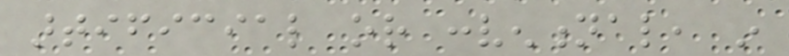artificial or conventional, in
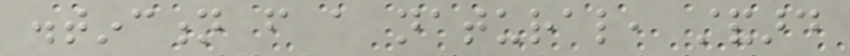distinction from a natural, standard
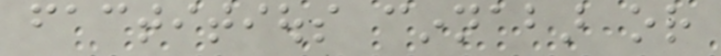factitious cinnabar or
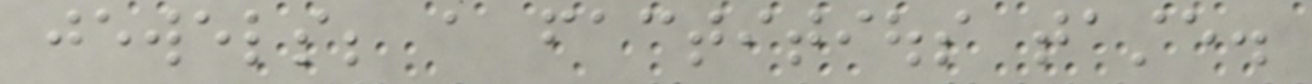jewels; a factitious taste.
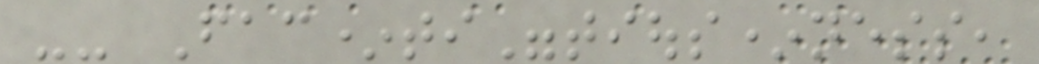-- Fac*ti"tious*ness,
